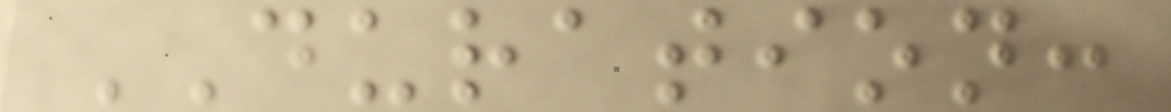DURATION:
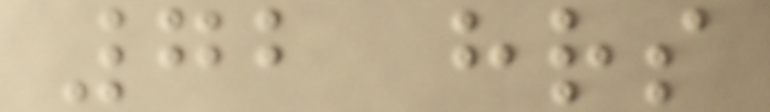72 hrs
